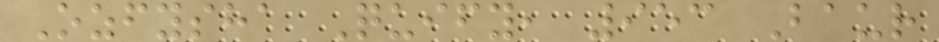Ozfysha Quify, 953 Baur
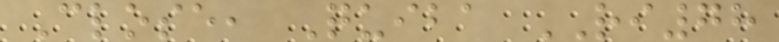Close, Quiba RI78
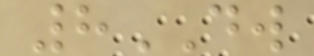8DW
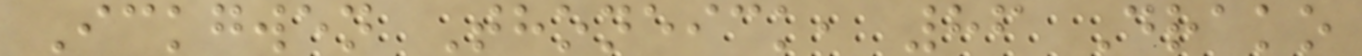Ickgwen Thoneick, 86 Drako
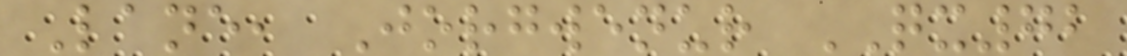Lane, Jorgwenur QX72
